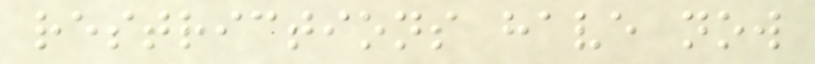restrictions have now
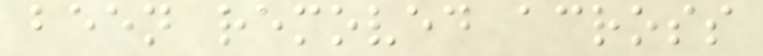been removed across
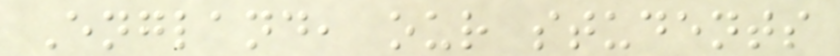England, our students
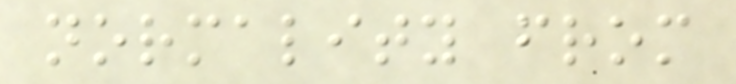normality from
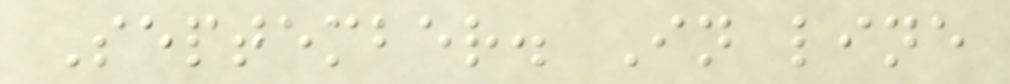September. In line
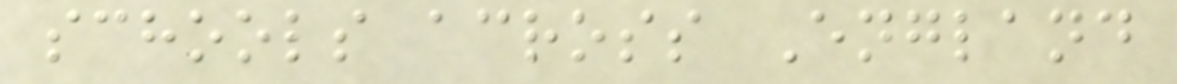schools across England
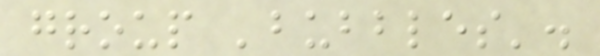group 'bubbles'.
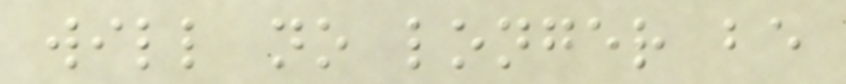will no longer be
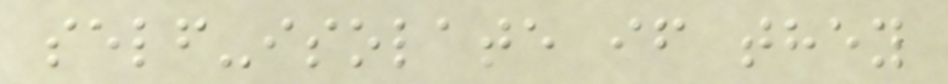self-isolate if they
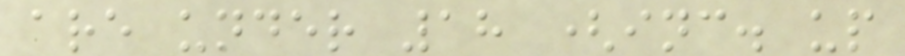are under 18 (inc. up
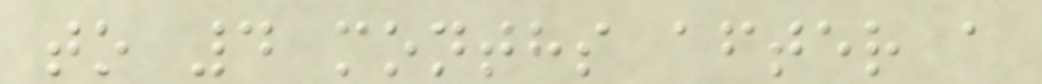to 4 months after a
